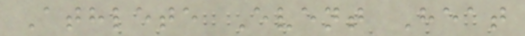Athlete Event Heat
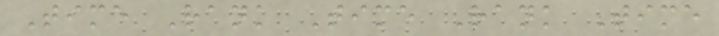Time Rank Time Rank Time
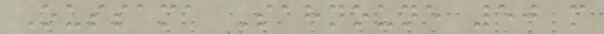Oussama Sahnoune 50 m
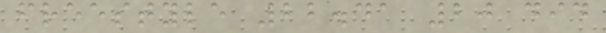freestyle 22.41 20 did
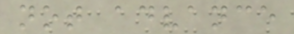not advance
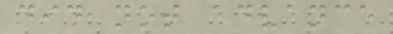did not advance
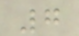7
